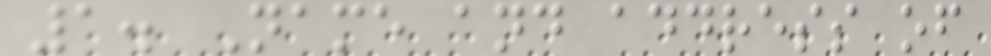1. Name and address of
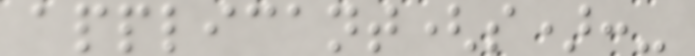applicant(s):-
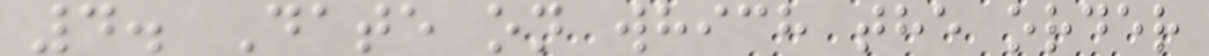4. Date on which the order
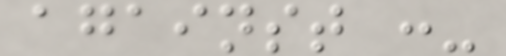against :-
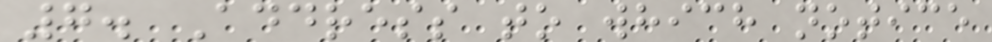7. Address to which notice
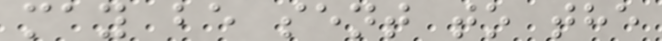may be sent to the
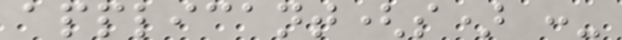applicant(s) :-
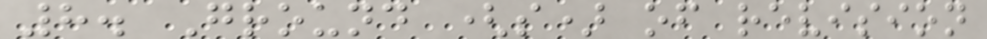8. Ground (s) of revision
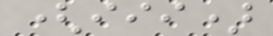(iii)
